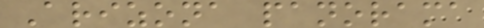Arizona panorama
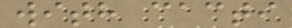with cacti
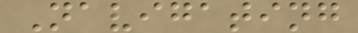Navigating
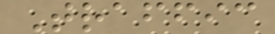Traffic
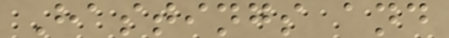Hastings and
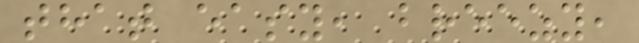that easy, breezy,
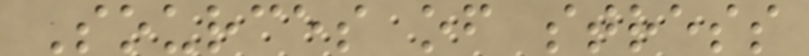Sources of stress
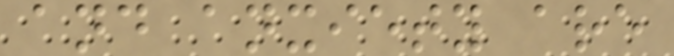and anxiety are
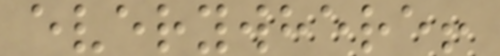everywhere!
